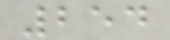254
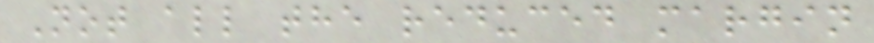Not all the reduced margin
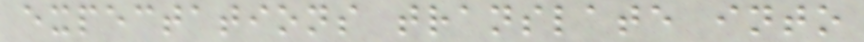expectations translate into
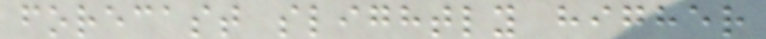forecast slightly higher
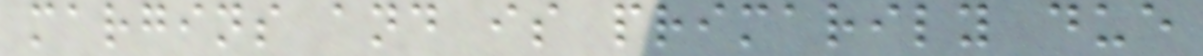margins and is primarily due
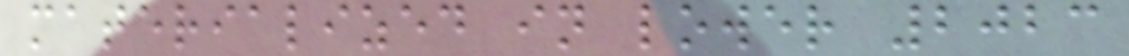materialized in lower 2023
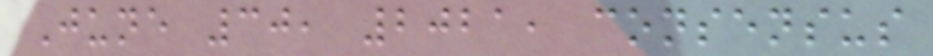June 30, 2021, consensus
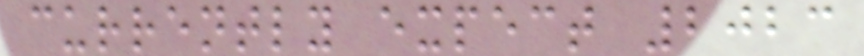currently expect 2023
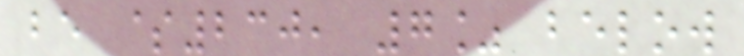be $230, 7% below
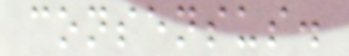consensus.
